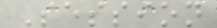Session
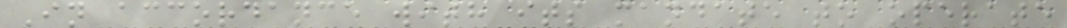In accordance with its mandate to operate
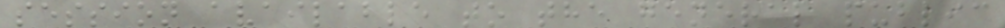session available to the general public
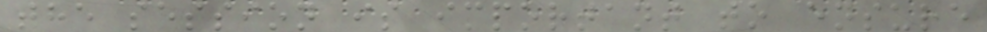the session is important to ensure
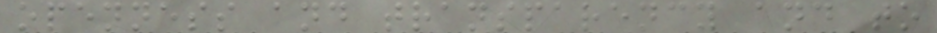openness and transparency and to
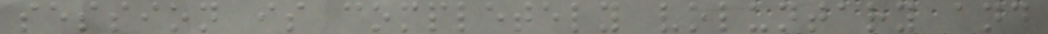session is completely voluntary and
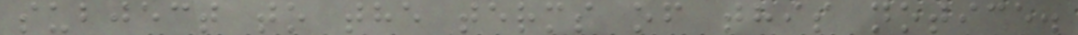subject to the terms of this notice.
